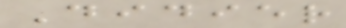Didier
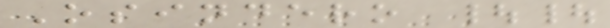Osindero ||
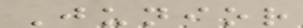Junior
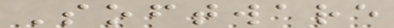Software
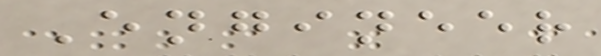Engineer
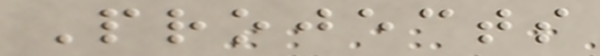Projects
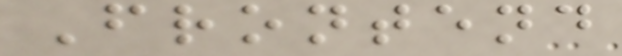Frontend
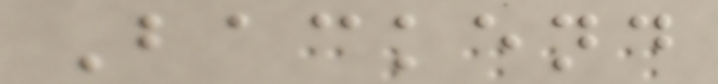Backend
